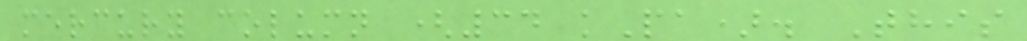mercury column (34 kPa). This
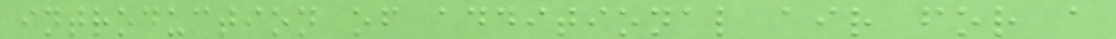introduction of additional air for a
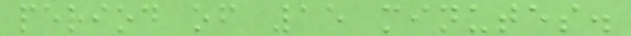period of 15 minutes.
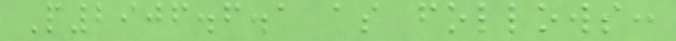P2906.6.1 as follows:
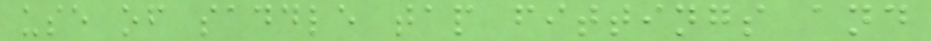use of saddle tap fittings and
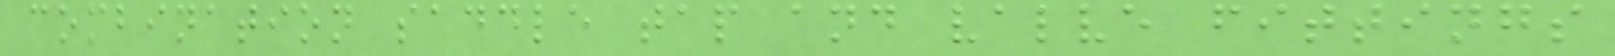combination saddle tap and valve fittings
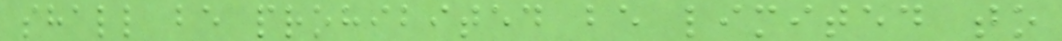shall be prohibited be limited to
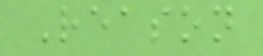Reason
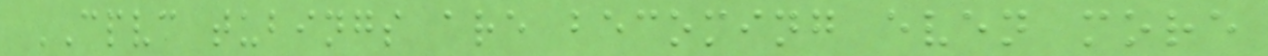CPVC tubings are becoming even more
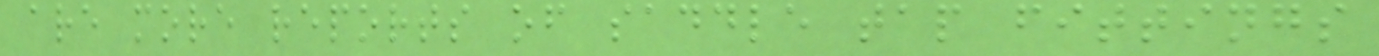are more reports of saddle tap fittings
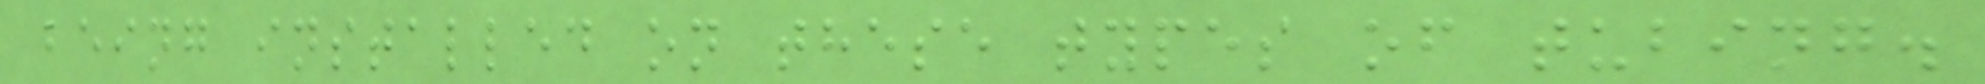being installed on these types of tubing.
